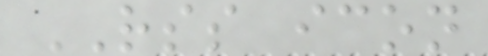RSS icon
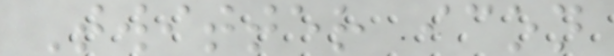Twitter icon
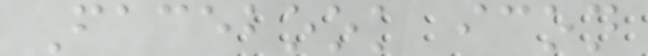Facebook icon
